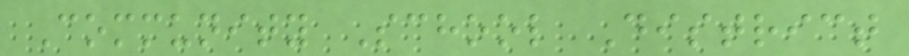Community School District
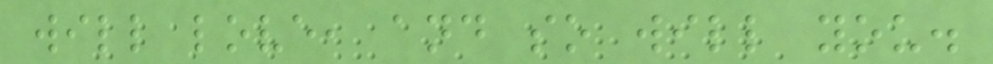will love, and so will you.
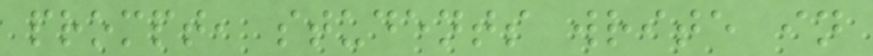prompt, students write in
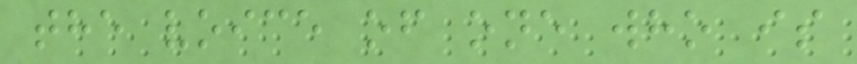the voice of one who is
